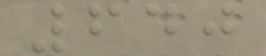640
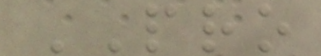PRO
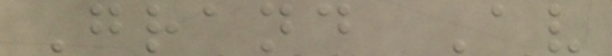Grand Av
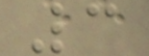3
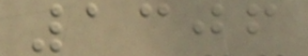1306
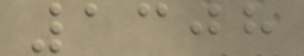1308
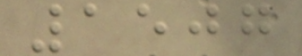1507
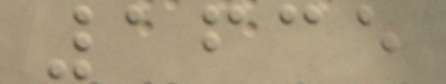1635
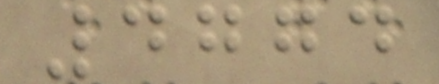4774
